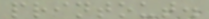printout.
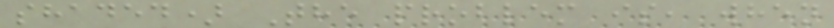shaded) The problem is, when
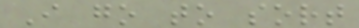I go to sort
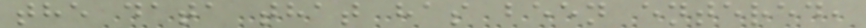the data that has been entered,
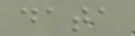data
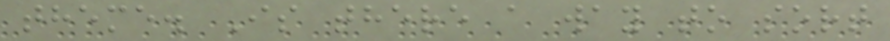theme. Is there a way to sort
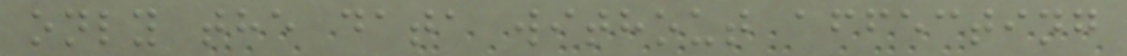only the data without affecting
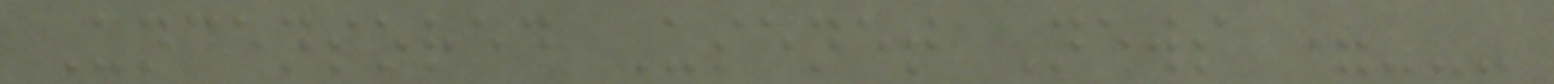Uncensored Usenet News =---
